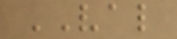VAL
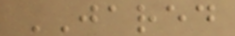JARED
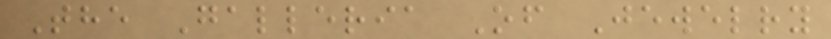The Galleria Of Jewelry
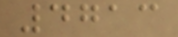4713
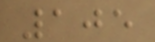105
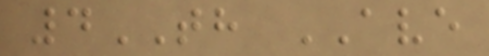4TH AVE
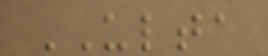ULTA
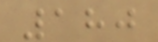180
